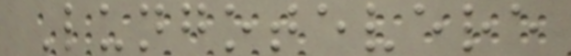Lungotevere
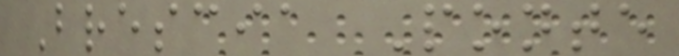Brescia Ponte
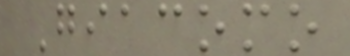Giacomo
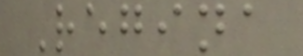Regina
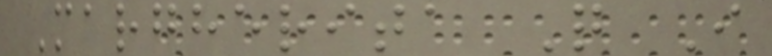Margherita Q I
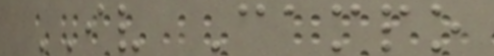IV Campo
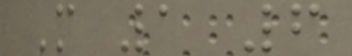M 1 6
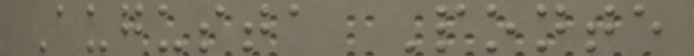Augusta Ponte
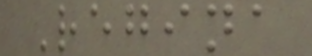Regina
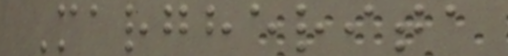Margherita
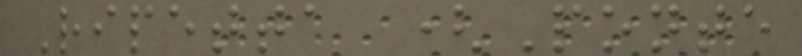Ripetta (Ponte
